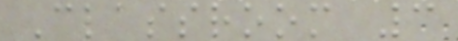Classroom 3
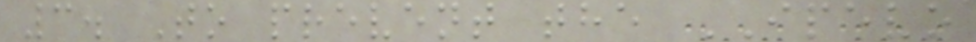3. To prevent the IPEVO
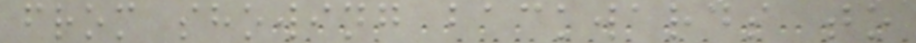from showing backwards to
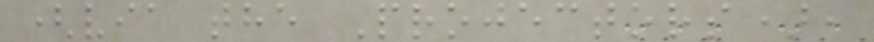(via the Projectors),
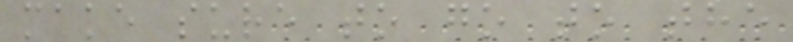make sure to go to the
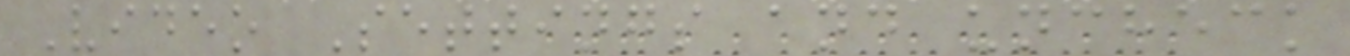Video Settings and uncheck
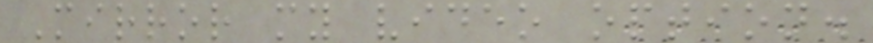Mirror my video option.
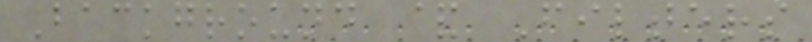Background & Filters
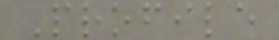Profile
